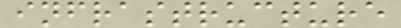infrastructure
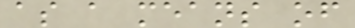as a means of
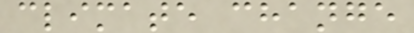climate change
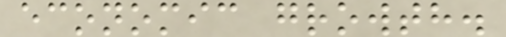economic growth.
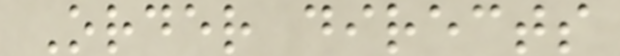Order directs
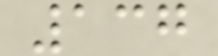137
